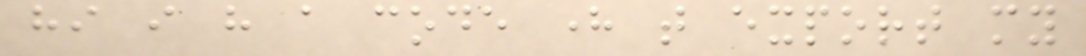hi i have a code here that export my
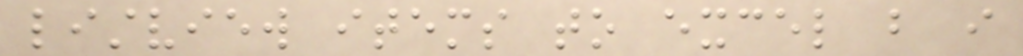listview items to excel but i
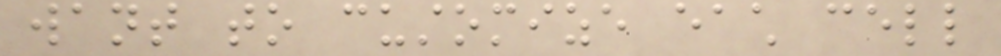want to customize each cell
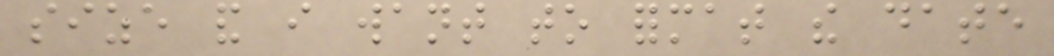size and i want to format the date
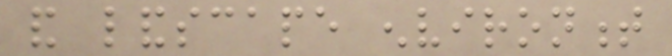and landscape environment
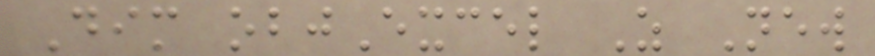Dim objExcel As New
